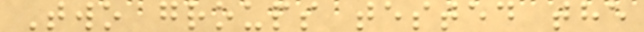Two groups tested the
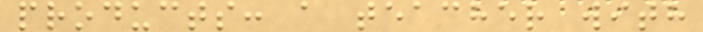products: a teacher with
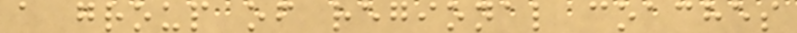a group of regional coaches
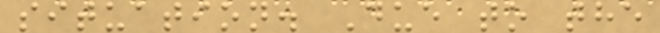situation. Due to the
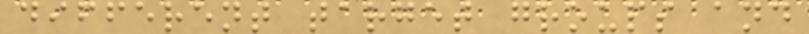different target groups and
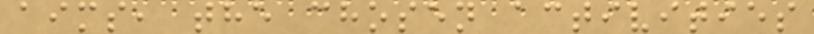aims, the chosen activities
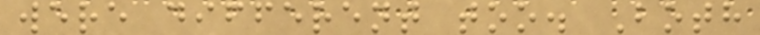were different too. Both
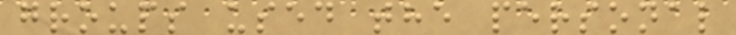groups used the personal
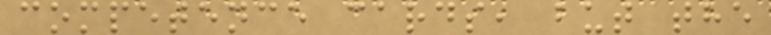competence cards, but the
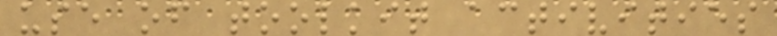use of toolkit activities
